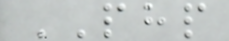PHP
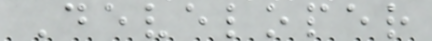Developer
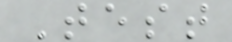Test
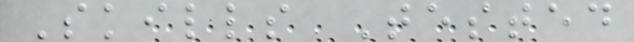Skills Tested
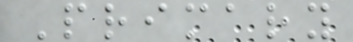Primary
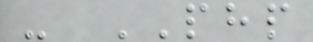- PHP
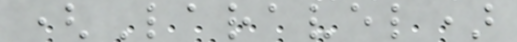(Laravel)
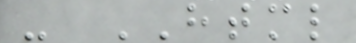- HTML
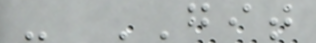- GIT
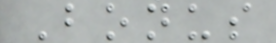Bonus
